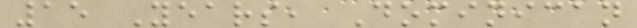15 Years, Dominican
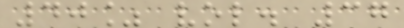40% vol. 37
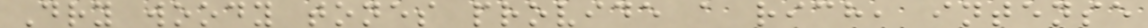Dry woody tones provide a rich, intense
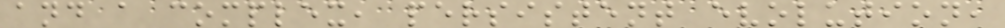and a complex, persistent evolution,
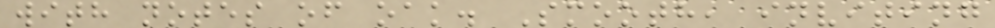with notes of oak. Smooth, inviting
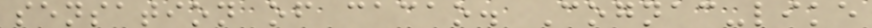sensation of cacao. Cognac-like
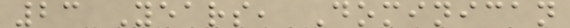23 Years, Dominican
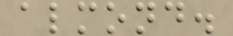almond.
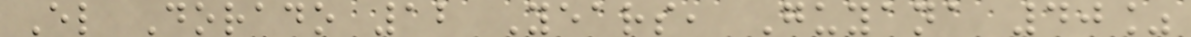El Dorado 12 Years, Guyana 40%
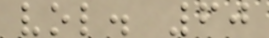vol. 60
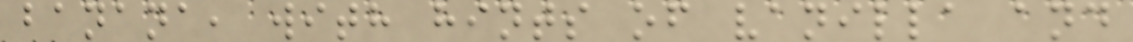banana, with hints of vanilla and
